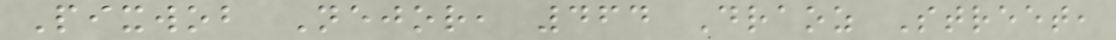Pixwob Nejor, 464 Draoz Street,
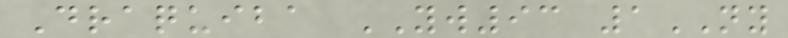Draquiba YW93 1NY
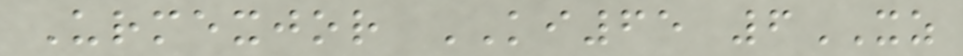Urmexjor KI65 6XZ
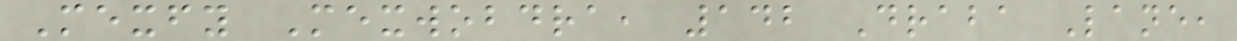Mexfy Mexwobdra, 142 Draba Lane,
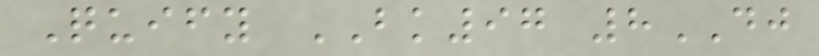Quify BK97 8DJ
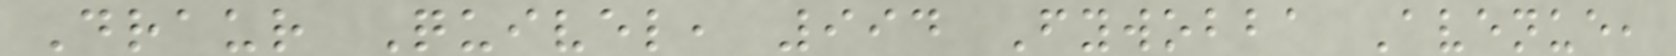Draur Quivel, 994 Fywobba Avenue,
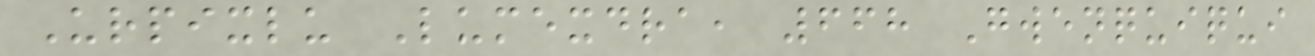Urpixlu Lumexdra, 668 Gwenquiqui
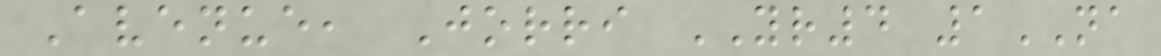Avenue, Jorri YR4 1NA
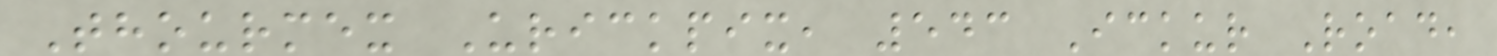Thourmex Urickpix, 543 Ickur Road,
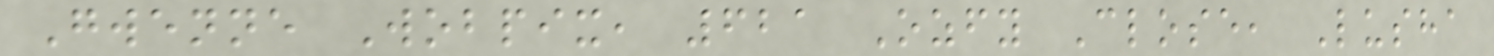Gwenne Wobpix, 621 Ozfy Close, Lusha
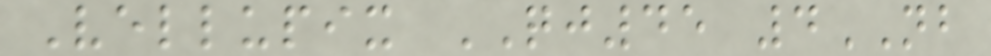Vellupix QJ45 4NB
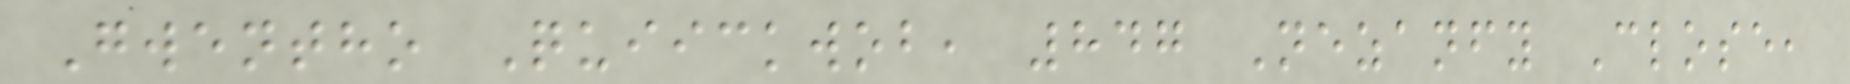Gwentho Quiickwob, 847 Nezanfy Close,
